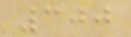300
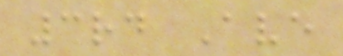3rd Ave
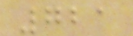721
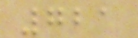721
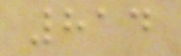814
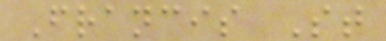Francis St
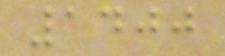1400
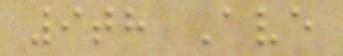9th Ave
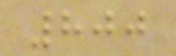800
